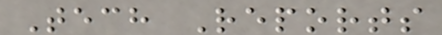Tech Reports
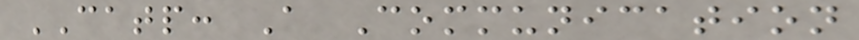CATP: A Communication
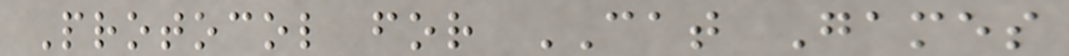Protocol for CAT Games
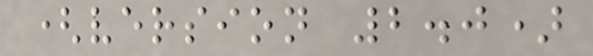(version 2.0)
